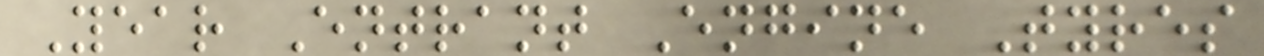Year Entrant Engine Tyres
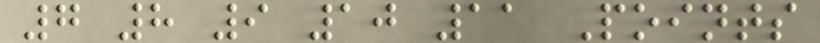7 8 9 10 11 Points
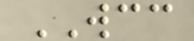WCC
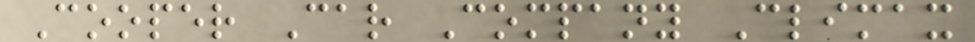Cooper Car Company Climax
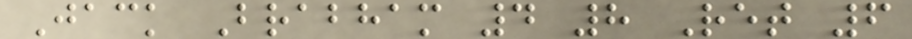Jack Brabham 4 8 Ret 6
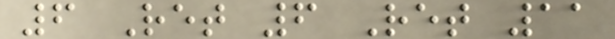6 Ret 6 Ret 11
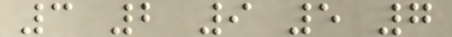3 2 9 5 7
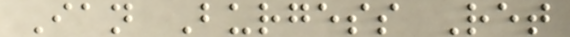Ian Burgess Ret
